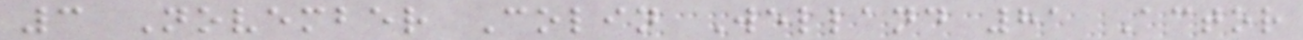3 November Colin Welland 81 Actor
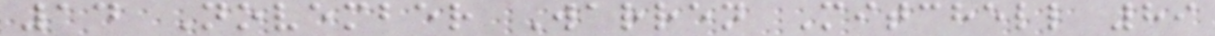14 November Warren Mitchell 89
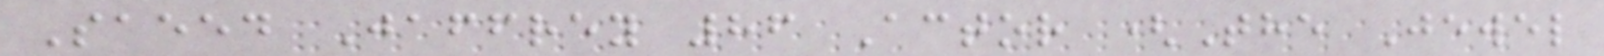Saeed Jaffrey 86 Actor (The Jewel
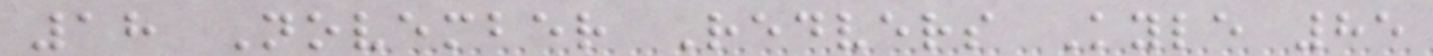18 November Redvers Kyle 85
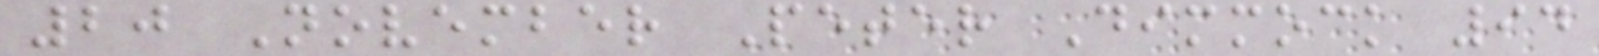20 November Peter Dimmock 94
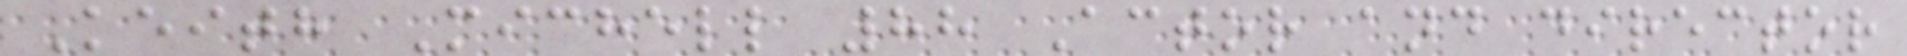Keith Michell 88 Actor and director
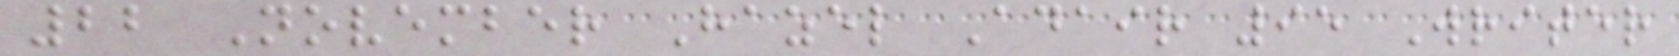22 November Hazel Adair 95 Writer
